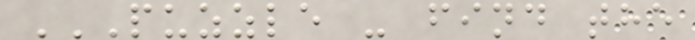PUZZLE - FIND THE
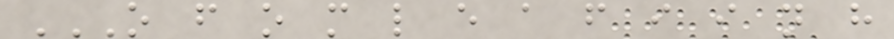O F O M L E A F I I N H
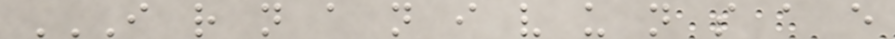I R N A N I V U N S A E
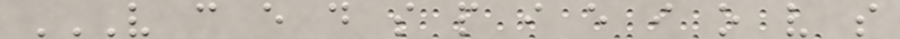V C E D S P I E I O V S
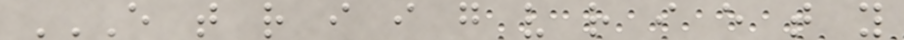E T R I I G V R I E T Y
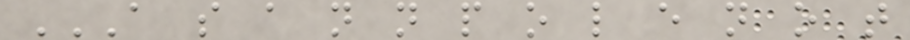A S A N N P O L E N O T
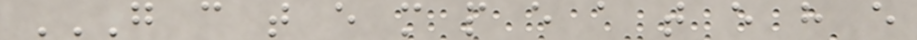G C T E M P E A T E H E
